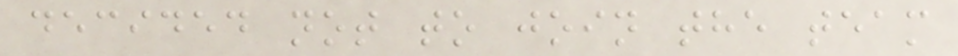decided not to join the team
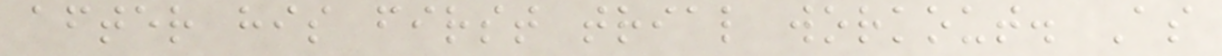after his first trial workout. As
